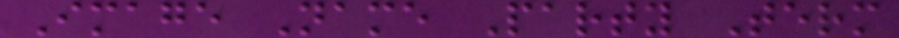Image Name Party Term
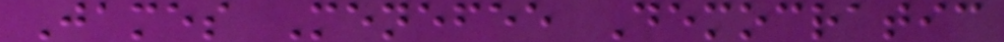James Menefee Democratic
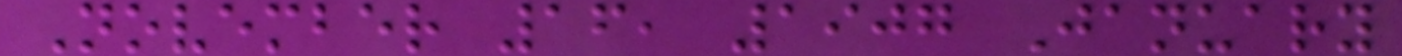November 16, 1907 January
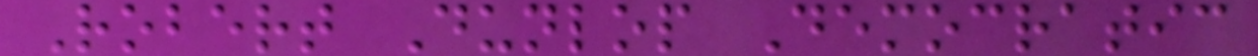Robert Dunlop Democratic
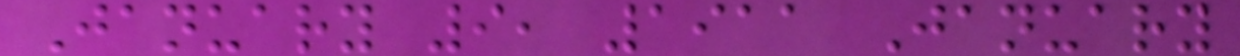January 9, 1911 January
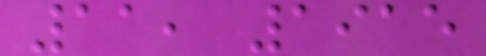11, 1915
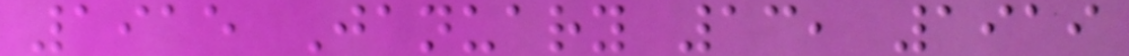1915 January 13, 1919
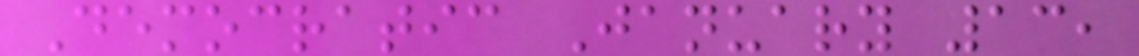Democratic January 13,
